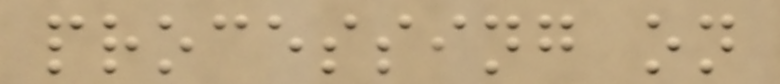processing on
